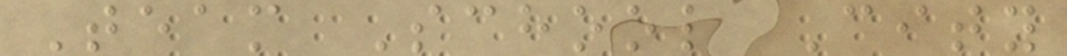Team School City
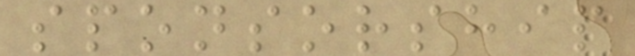sponsorship
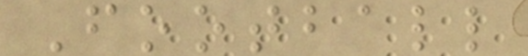Football
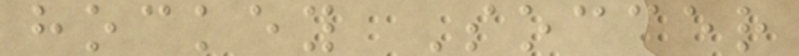hockey Soccer
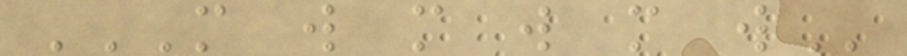M W M W M W
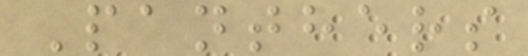Panthers
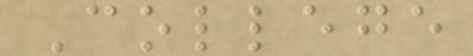College
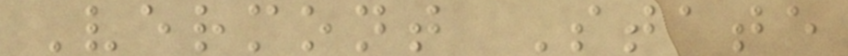Vermont State
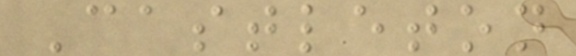Castleton
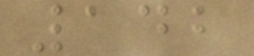142
